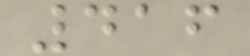416
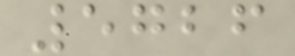5726
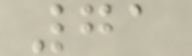71
